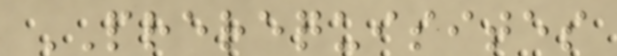PREREQUISITES
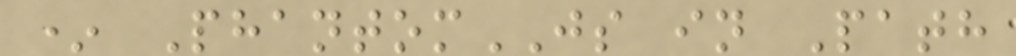* PhantomJS in Path
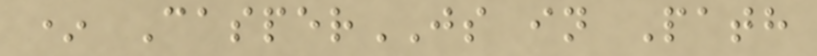* CasperJS in Path
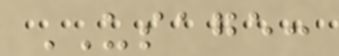USAGE:
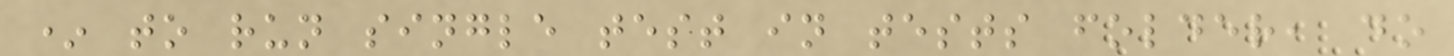* to run single test in tests folder, do
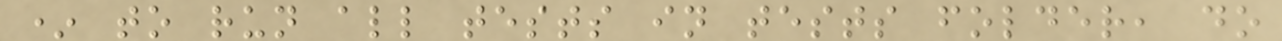* to run all tests in tests folder, do
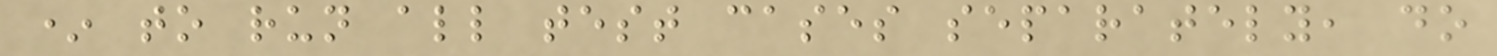* to run all test cases separately, do
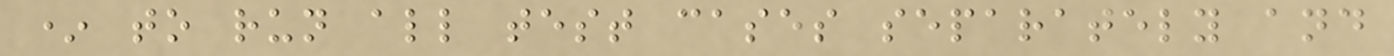* to run all test cases separately and
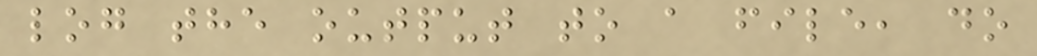log the output to a file, do
